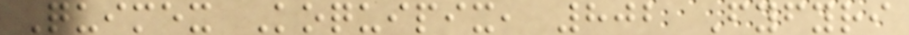Quimex Koquipix, 802 Fyfyri
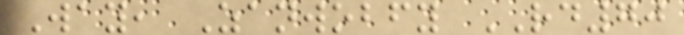Way, Zanwobfy RD70
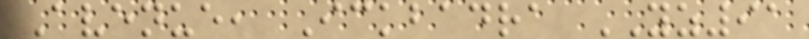Avenue, Ickbadra YZ91
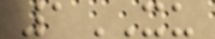1XU
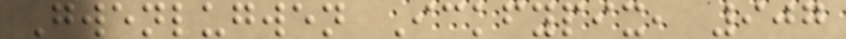Gwenlugwen Ickfypix, 907
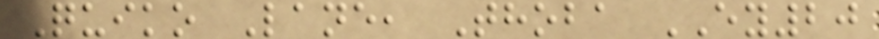Quiko Lane, Thoba EY20
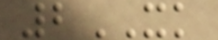2XK
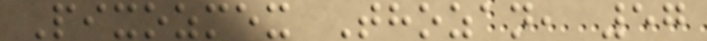Pixozmex Thozan, 57
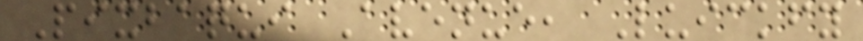Pixbaqui Avenue, Luickfy
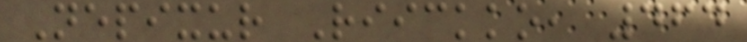Nepixur Riickko, 464
